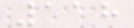118
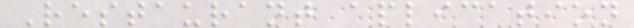Restaurant aplication
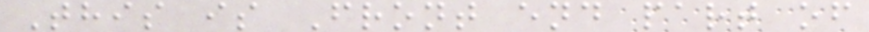This is Front end part of
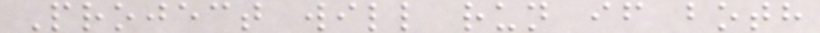Project will run if both
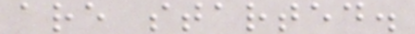are started.
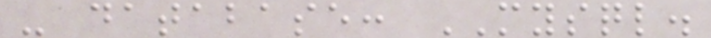- database: MYSQL.
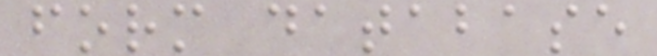form database
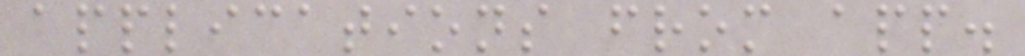applications from app.
